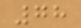78
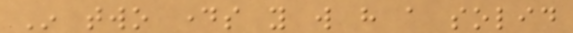In two days you will have a solid
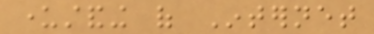understanding of Internet
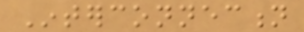Interconnection
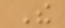The
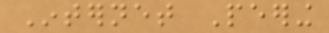Internet Peering
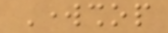Workshop
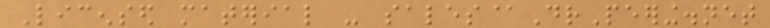Licensed material - sales@DrPeering.net
